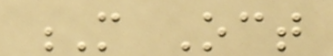M Oct
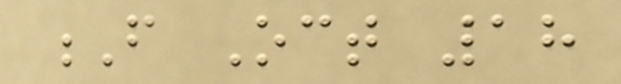F Oct 18
